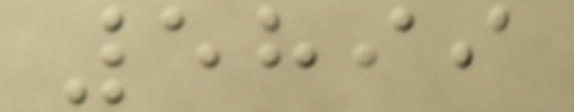5899
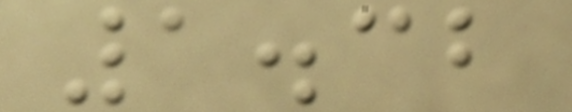1.32
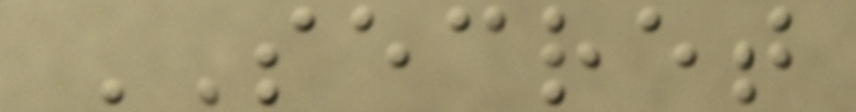SECRET
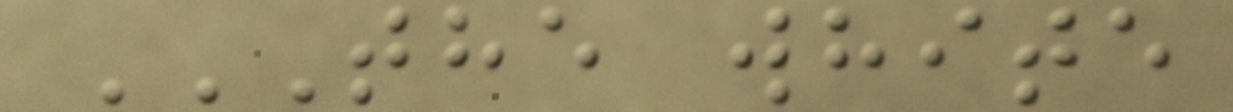THE WHITE
